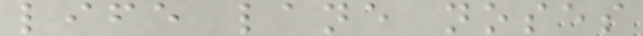life lane noses
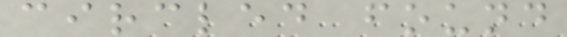circled found
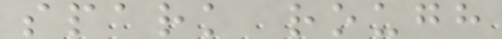spark rough
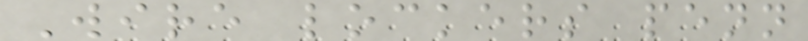Wire lockers penn
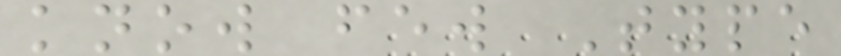know few Type
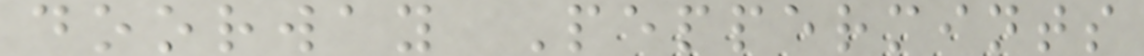doorway Peppermints
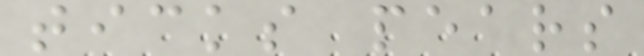ticks pears
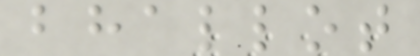bhallot
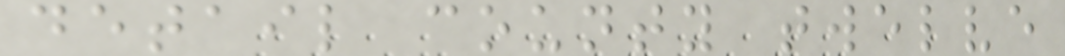detail county twelve
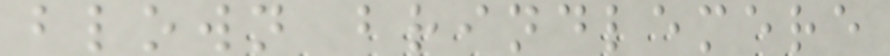blown brindlemere
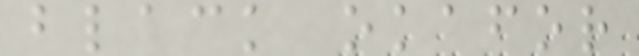black okafor
